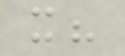it?
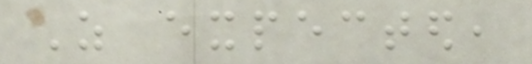As expected,
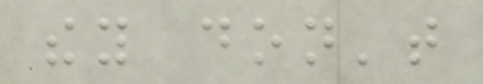they don't
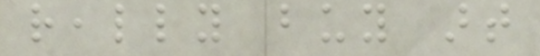really buy art
